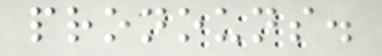pronouns.
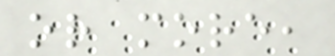or more,
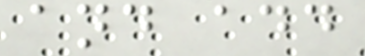and add
